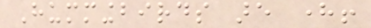Hummingbirds are here!
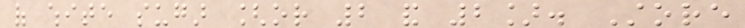of white sugar [or 2 and 2]. Store
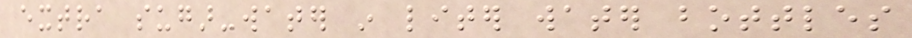extra sugar-water in liter water bottles
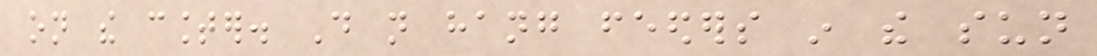on the counter. Do not hang feeders in the sun
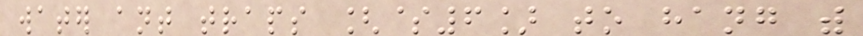water ant traps [$6] to hang with
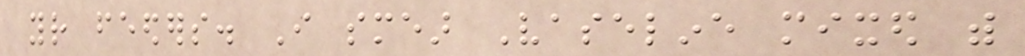your feeders. I smear Vaseline mixed with
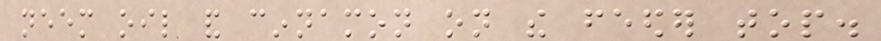neem oil and cinnamon on the feeder top.
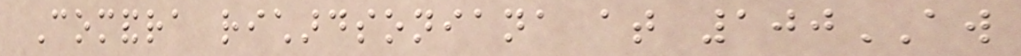Comandra richardsoniana at 100AW
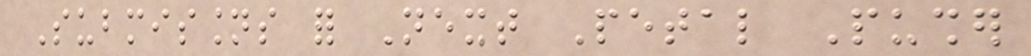Submissions for Next Petal Pusher
